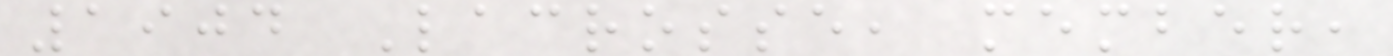1904 Lacrosse, member,
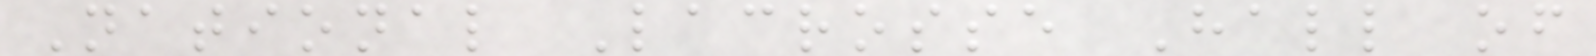National Lacrosse Hall of
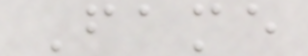Fame
